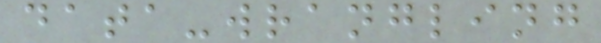data-wrangling
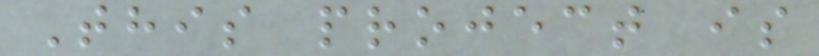This project is
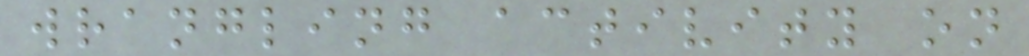wrangling activity on
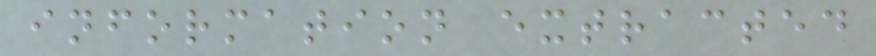information extracted
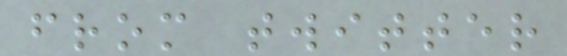from twitter
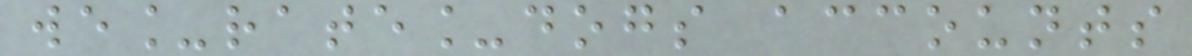we_rate_dogs accounts
